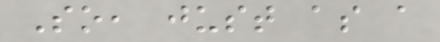So, just as a
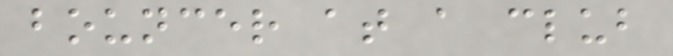bouncer at a club
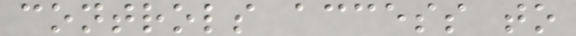controls access to
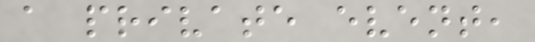a private event,
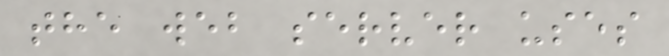the web server uses
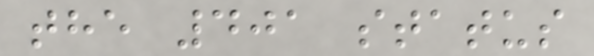the 401 status
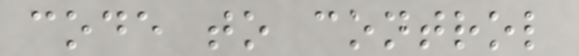code to control
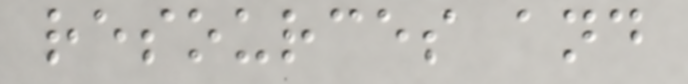resources and
